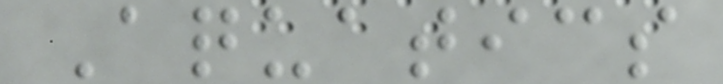Aquatics
